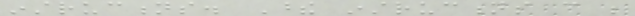instructions. These instructions can be
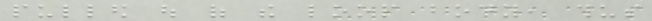pulled out of the loop body, thus
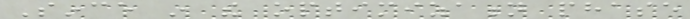Since in the optimization phase
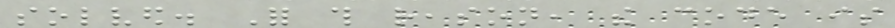solved. For this reason, the code is
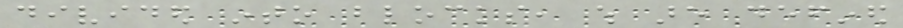divided into blocks, which are defined
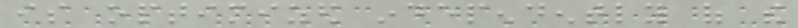is optimized independently of the
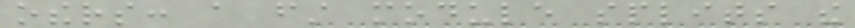others: a first module splits the
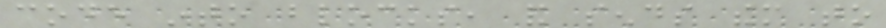code into blocks, and sends them to
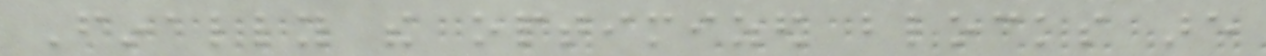Finally the optimized blocks are
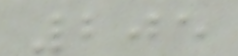205
